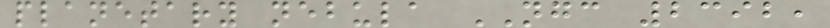planetary nebula NGC 2392,
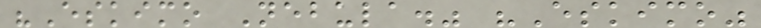"Eskimo Nebula." "Eskimo"
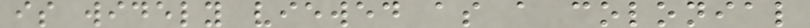is widely viewed as a colonial
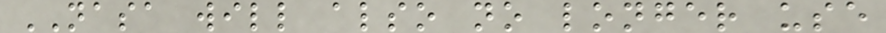NASA will also no longer use
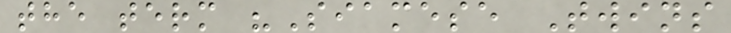the term "Siamese Twins
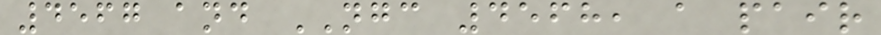4567 and NGC 4568, a pair
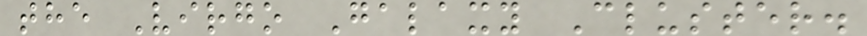the Virgo Galaxy Cluster.
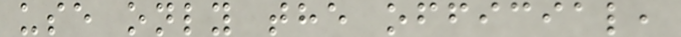use only the official,
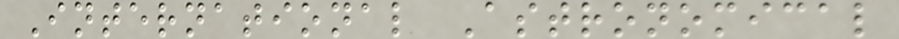International Astronomical
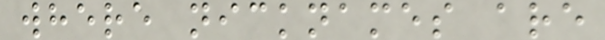where nicknames are
